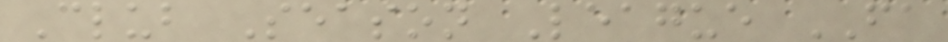Club Season League FA
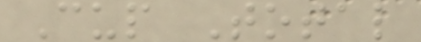Cup Total
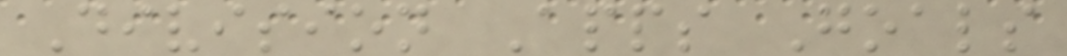Division Apps Goals
